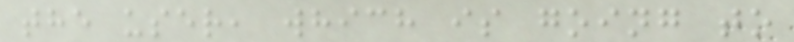the user, which is going to
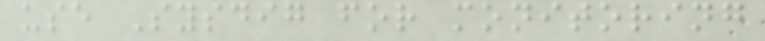use Sysdig for monitoring
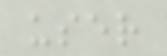user
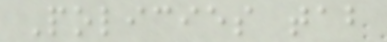Policies tab
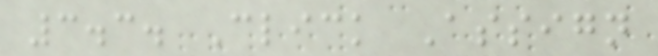3.3. Click Assign
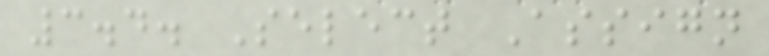3.4. Select Assign
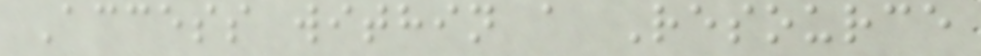Access within a Resource
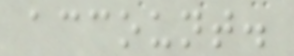account.
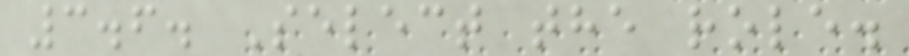3.6. Select the role.
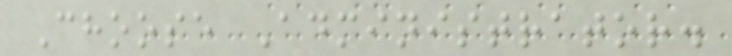Choose Administrator.
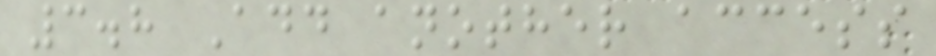3.8 Add another access
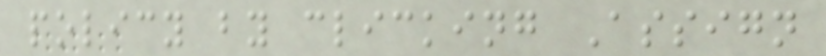policy by clicking Assign
